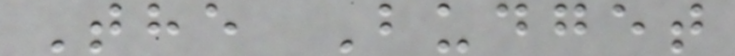The Budget
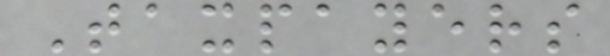Taxpayers
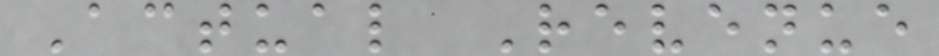Actual Revenue
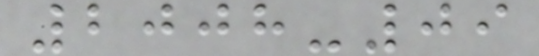2008-09
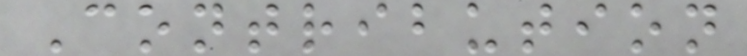Contribution
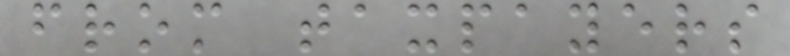from taxpayers
